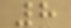8
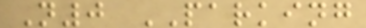N0 PARKING
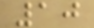10
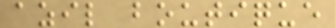azil boutique
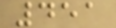451
